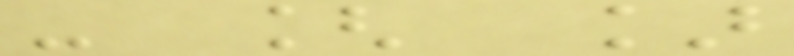- [ ]
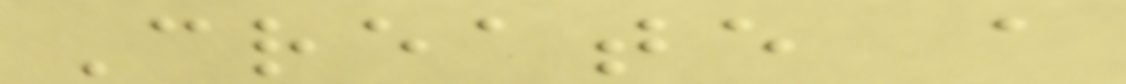Create a
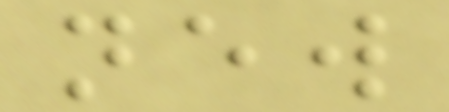new
